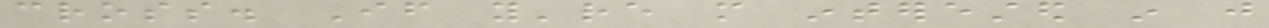cross. If you're more interested in just
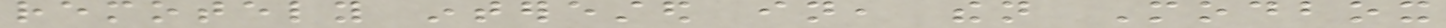remotely interested in, then Modbox
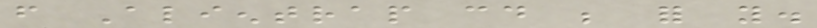from Alientrap could be for you.
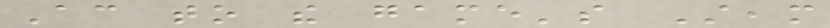According to the game's Steam
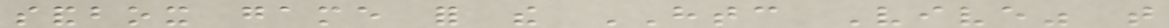sandbox game for the HTC Vive" that
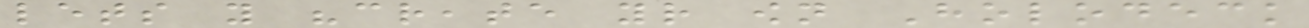lets you "create your own Holodeck
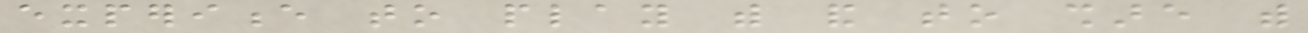experience to play with and to share with
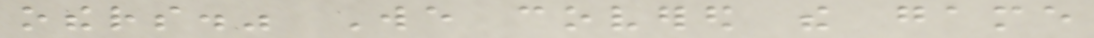others." We covered the game
